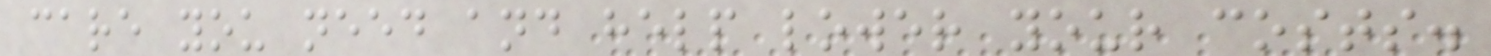care you need and help lower your costs.
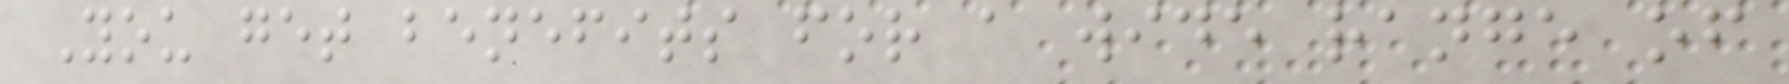You get benefits for a wide range of
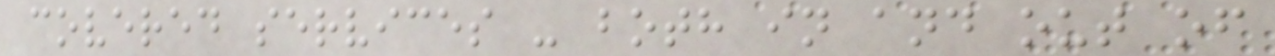covered services - both in and out of
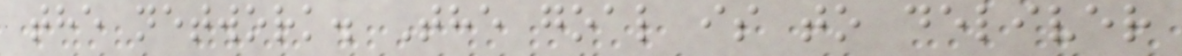the network. The goal is to deliver
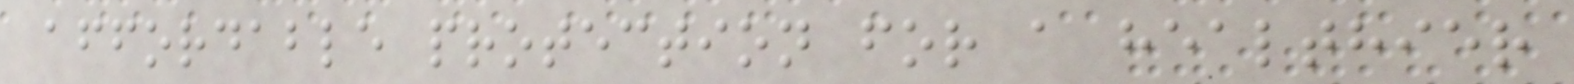affordable protection for a healthier
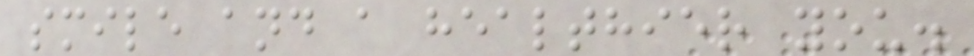smile and a healthier you.
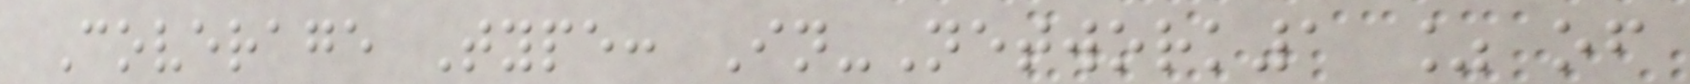Coverage Type: In-Network1 % of
